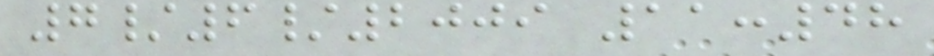7/6/2009 11:48
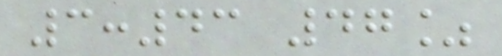3:43 47%
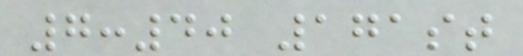7:40 171st
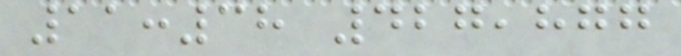11:38 427,877
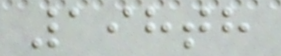198th
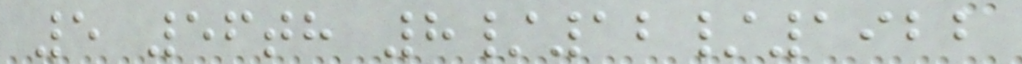5 56th 8/12/1922
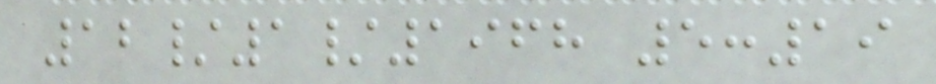12/1/1968 5:19
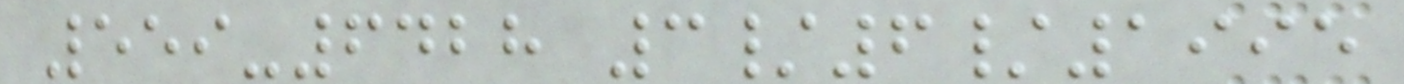559-6428 3/6/1995
